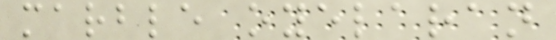marble oyelaran
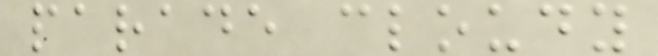parade cloudy
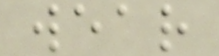wear
